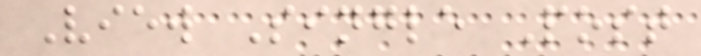View Single Post
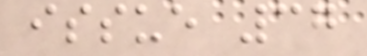issue 37
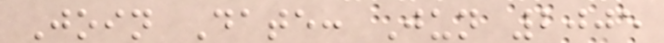Join Date: Jun 2005
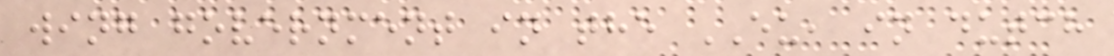wing government in the EU, in dutch
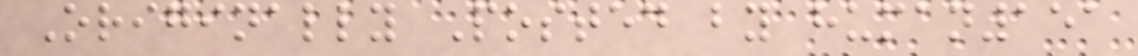Originally Posted by human151
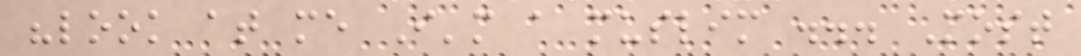"look at me I'm a muslim ... Most
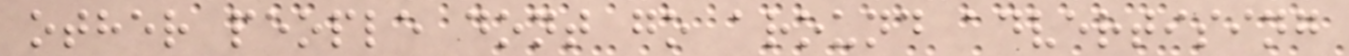other people dont go around advertising
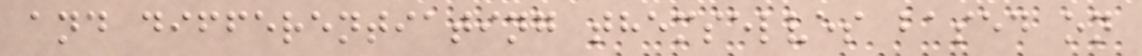and differentiating themselves based on
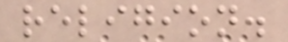religion.
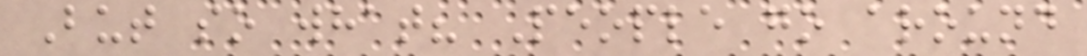But so what? People go around
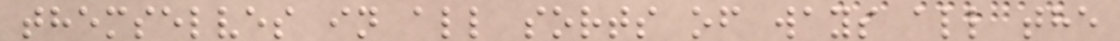themselves in all sorts of ways all the
